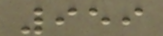959
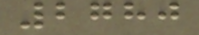2780
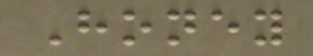Honey
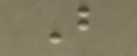B
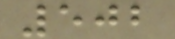502
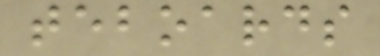teboards
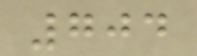704
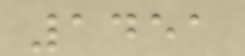1451
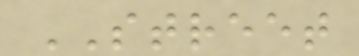STREET
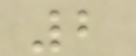2
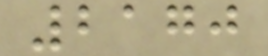2170
